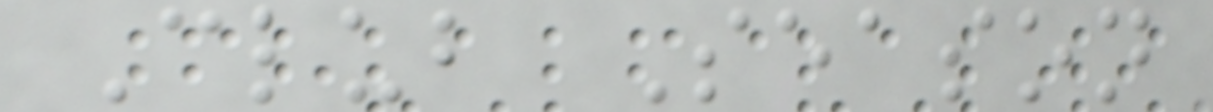Club Season
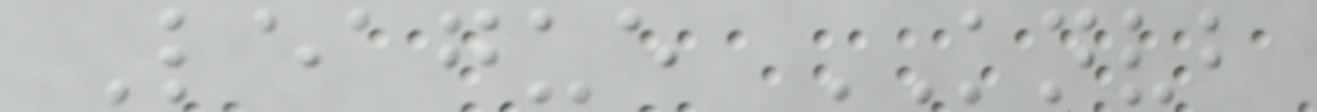League KNVB
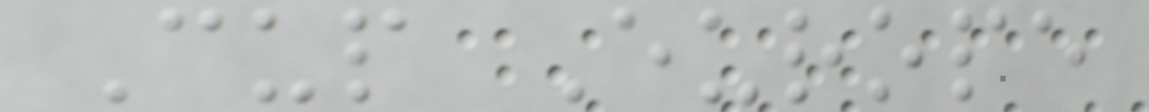Cup Europe
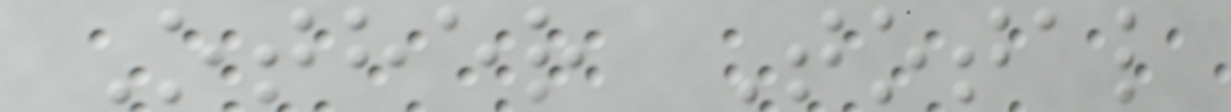Other Total
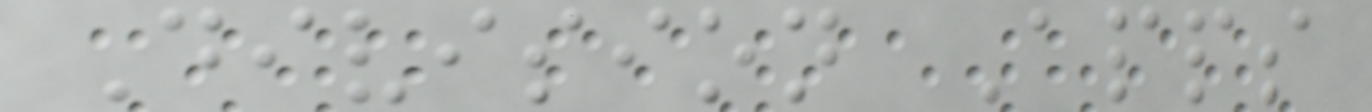Division Apps
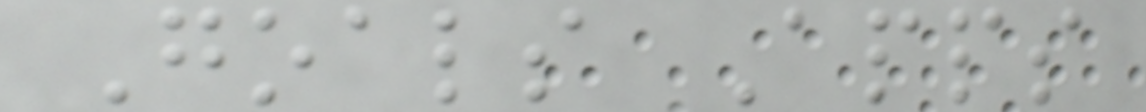Goals Apps
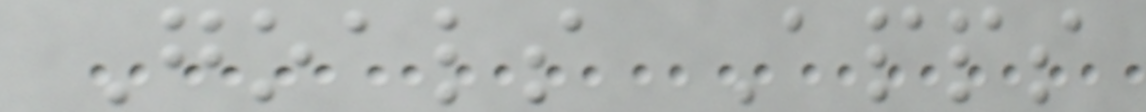Goals Apps
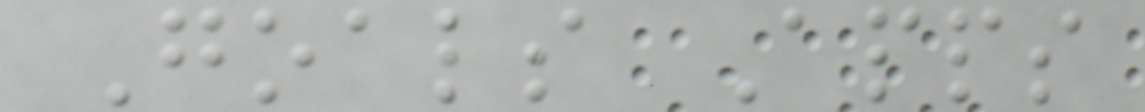Goals Apps
